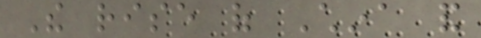The rise of China and
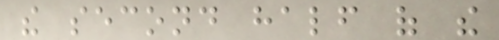the second half of the
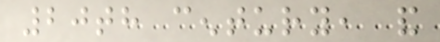20th century, and
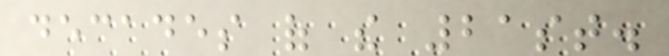decades of the 21st.
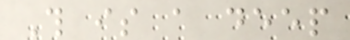This is a deep
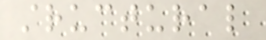structural
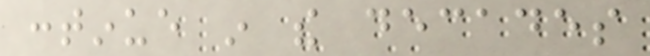continue in the decades
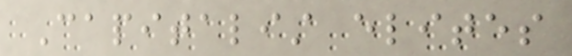Capitalist elites
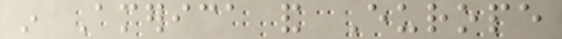in America and Europe
